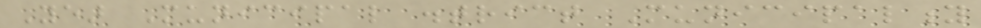Year Municipal district Municipality
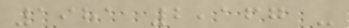1981 2,167 -
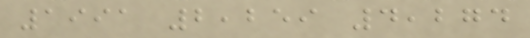1991 2,259 4,274
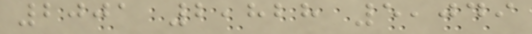2001 2,828 5,049
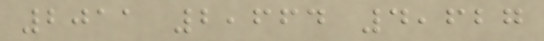2011 2,664 4,627
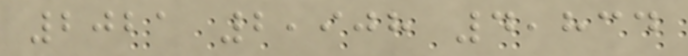2021 2,908 4,834
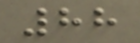88
